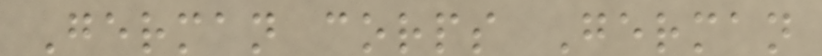German corps German
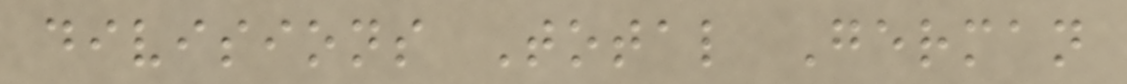divisions Total German
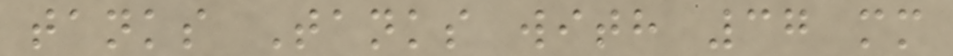tanks Tanks with 37 mm
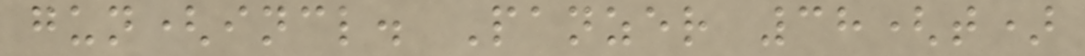gun(incl. Panzer 38(t)
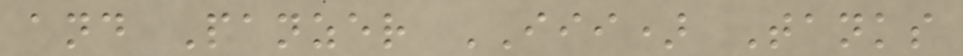and Panzer III) Tanks
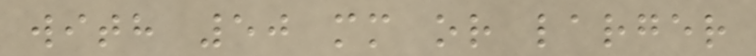with 50 mm or larger
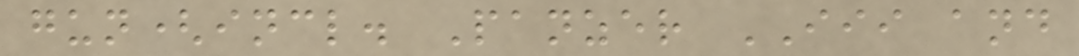gun(incl. Panzer III and
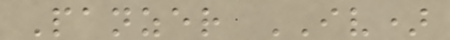Panzer IV)
